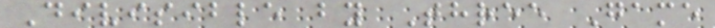Divisible by Three Game
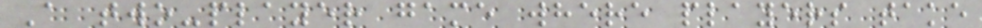A two-player game where players take
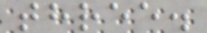three.
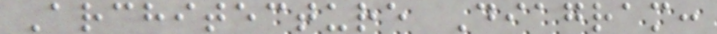Architecture Diagram:
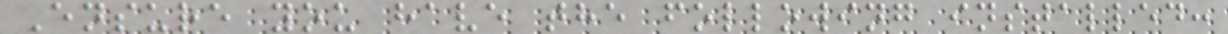Ensure you have the following installed:
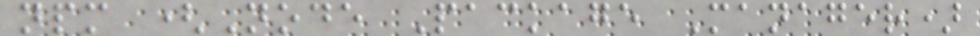npm (Node Package Manager)
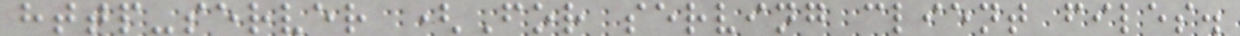http-server (For serving client files.
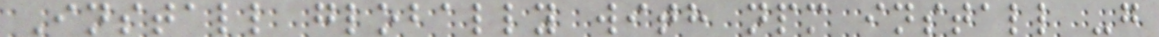Install globally with npm install -g
